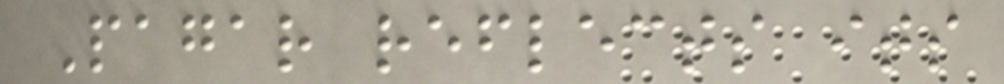Pagar reflects its
